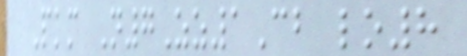Pkm N7Zz1Cb lo8
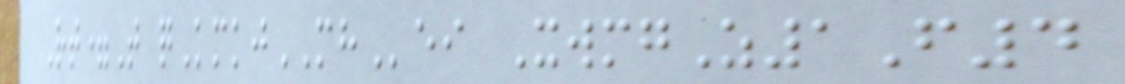Rt=T qKmkjMHei XwmgZ1F4
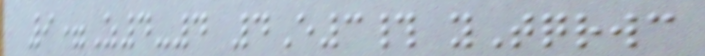9=Z4-4 4E3# yTqrwc
